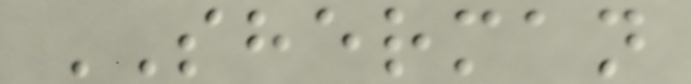SHERMAN
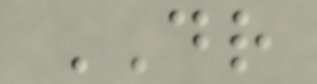DR
